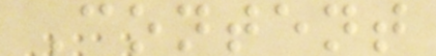Content
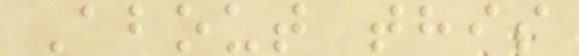About this
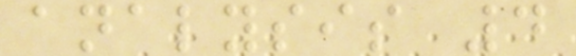analysis 4
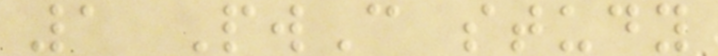1 PwC study
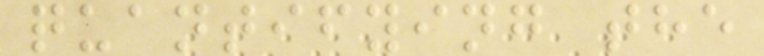quantifying the
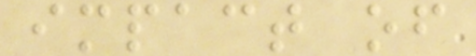impact of
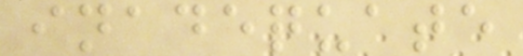inadequate
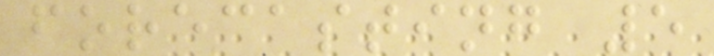forecasting 5
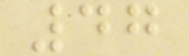47
